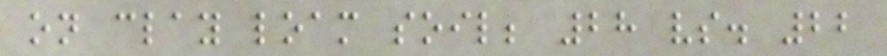on clay loam soil; 28 vs. 22
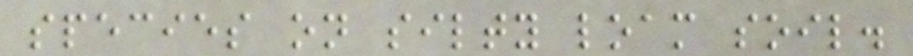species on silty loam soil.
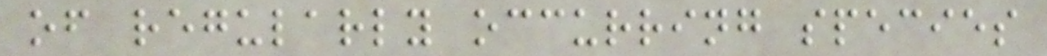of regularly occurring species
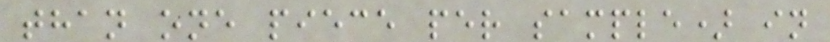than one piece per sample) in
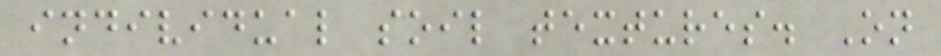individual soil textures. On
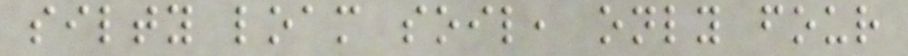silty loam soil, only four
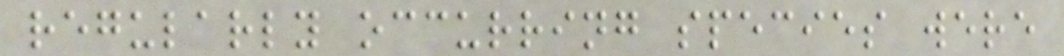regularly occurring species were
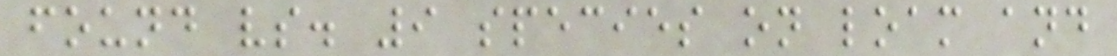found vs. 9 species on loam and
